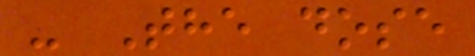- The dose
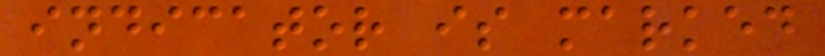indicator is marked
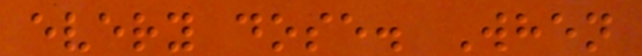every dose. When
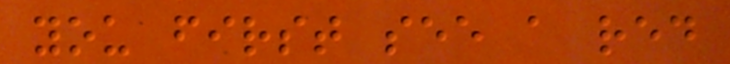you first see a red
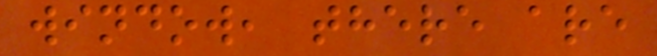window, there are
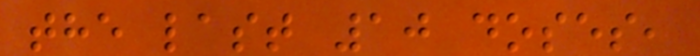the last 10 doses,
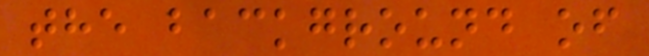the background of
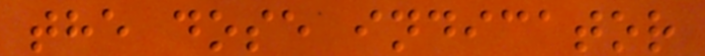the dose indicator
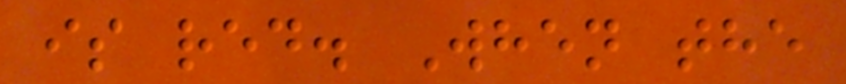is red. When the
